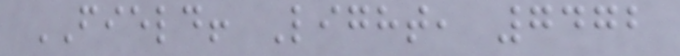FIELD! Light, 7472
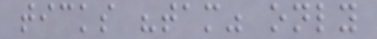ticks "tam" only
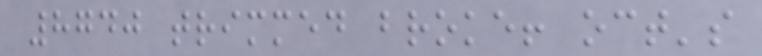8740 trimmed broke! oct's
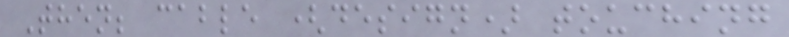Then; cable (design) touching
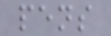pens
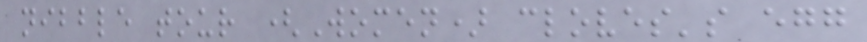nibble tour (Women) cloves's egg
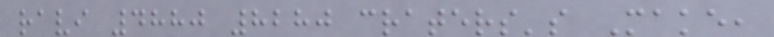ravi 4880 8280 craters's Make,
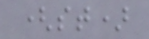(st)
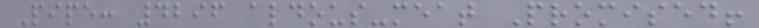Pipe: 4296 aldous-meat Promised!
